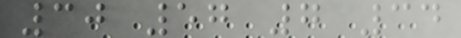30 57 7 34
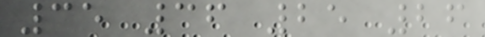35 36 25 26
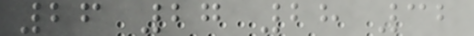26 27 28 32
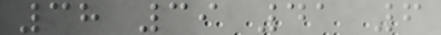38 39 41 6
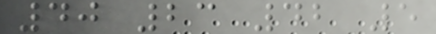40 23 42 5
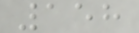158
